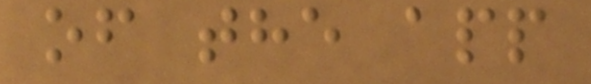of the app
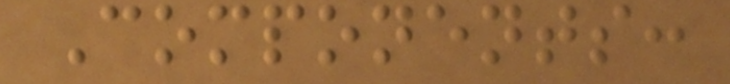Components:
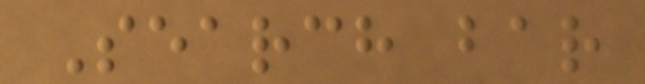Search bar
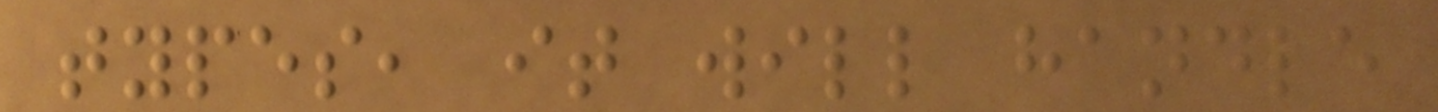types, it will handle
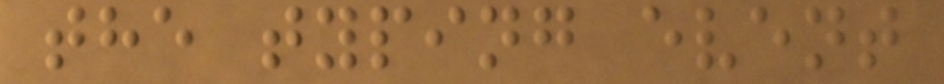the typing event
